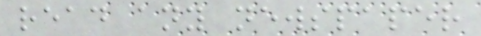read any newspaper
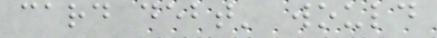card debt' would
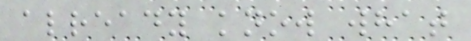already know what
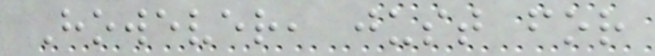However, just for
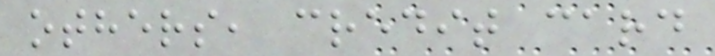others, credit card
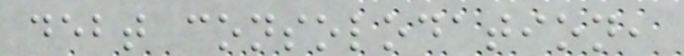debt consolodation,
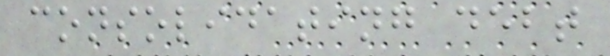consolidating debt
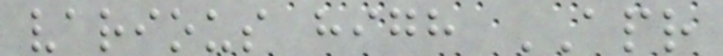various high APR
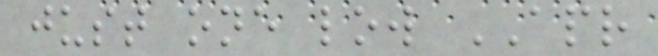just one low APR
